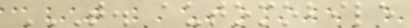T. AUTOMOBILE
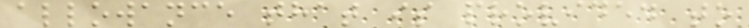allowance that is provided to
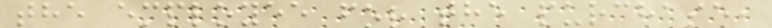the employee for the purchase,
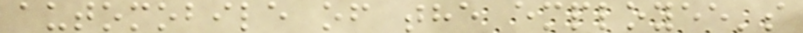automobile of the employee's
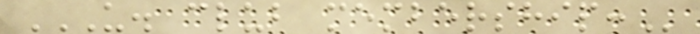U. CLUB MEMBERSHIP:
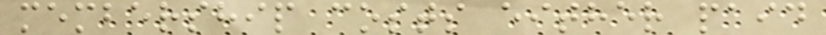membership costs either paid
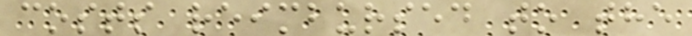costs reimbursed to the
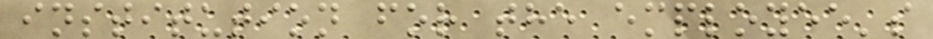institution for the employee's
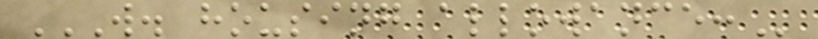W. HOUSING ALLOWANCE:
